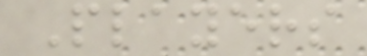Players
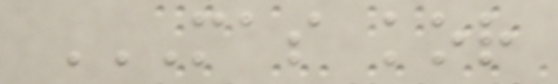MAS KOR
